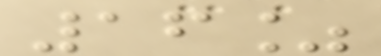16%
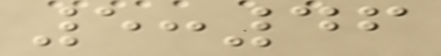5:46
